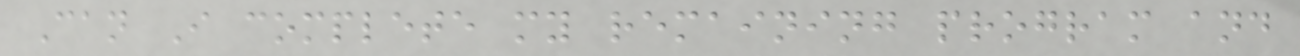Can I complete my remaining program and
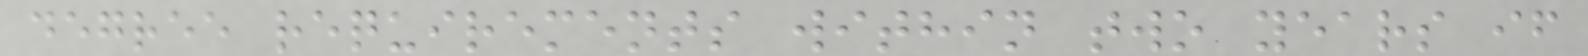degree requirements within two years if
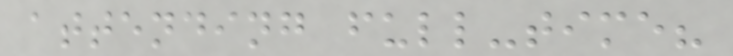attending full-time?
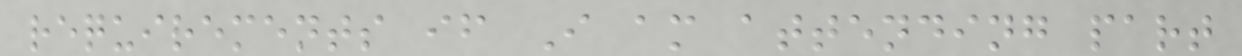requirements if I am attending part
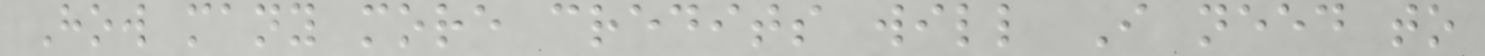How many more credits will I need to
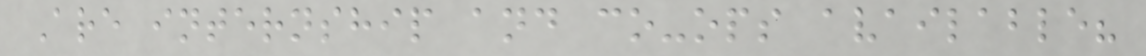Are internship and co-ops available?
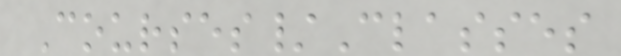Courses/Classes
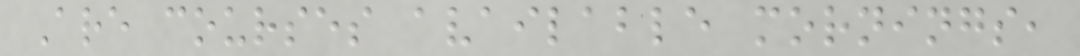Are courses available mornings,
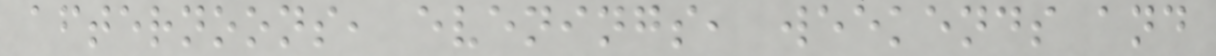afternoons, evenings, weekends and
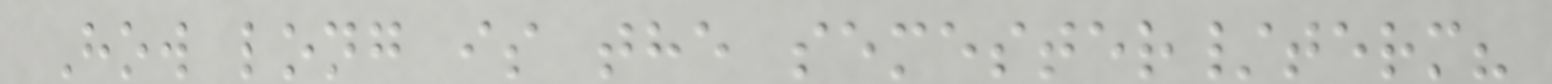How long is the semester/term?
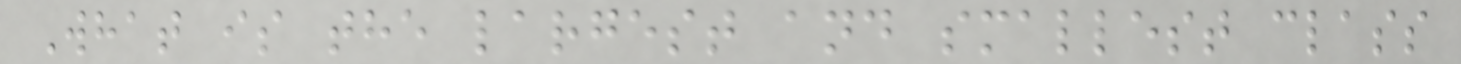What is the largest and smallest class
